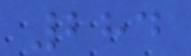284
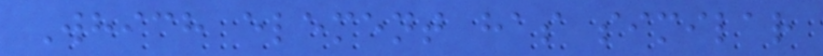Which element has similar
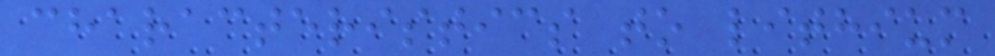characteristics to lithium
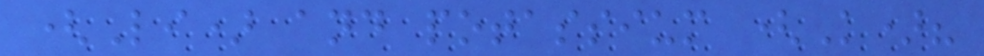(Li) and potassium (K)?
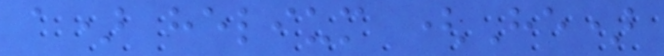a) helium (He)
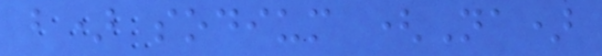b) sodium (Na)
